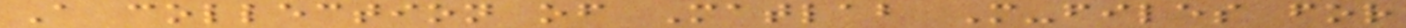A collection of Matlab M-files for
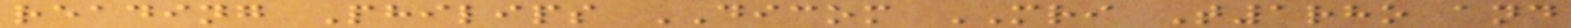reading Philips DICOM MRI T1rho and
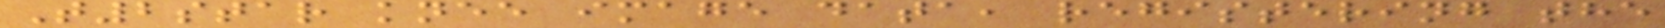T2star knee image data, registering the
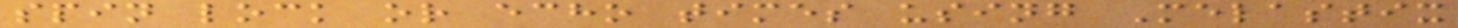spin lock or echo times using Melastix
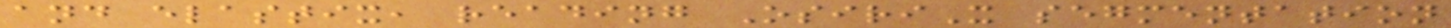and elastix, reading OsiriX segmentation
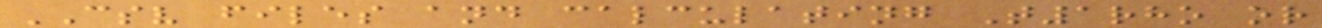CSV files and calculating T1rho or
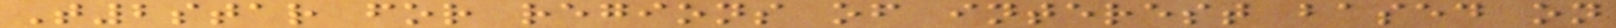T2star for regions of interest based on
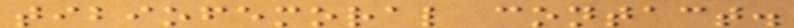tibiofemoral contact.
